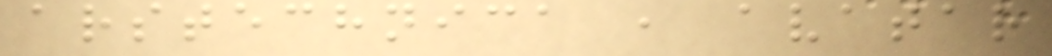arstechnica , avatar
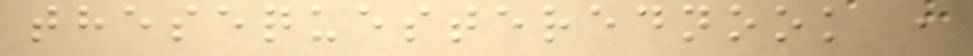thesequesterednook ,
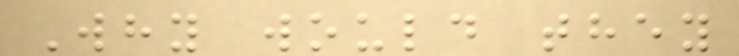Why would they
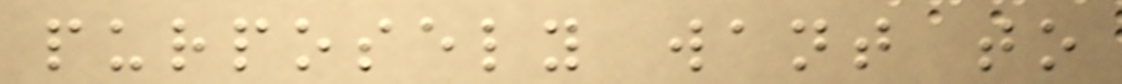purposely want to
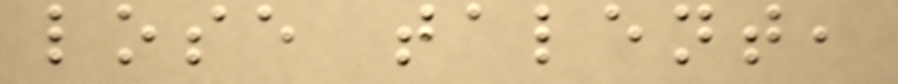lose talent,
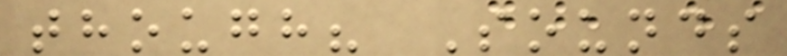though? Sounds
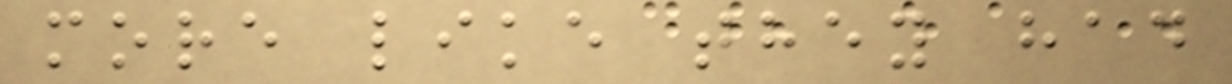more like they had
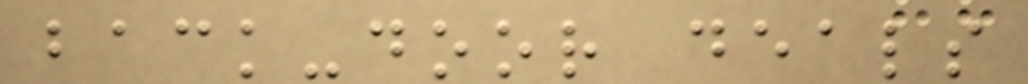back-door deals
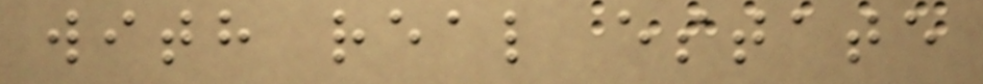with real estate
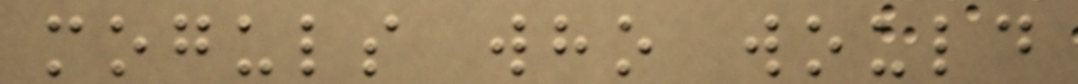moguls who would
